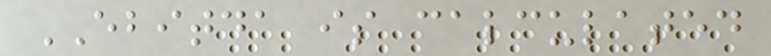EBITDA is calculated
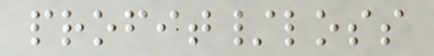profit/loss
